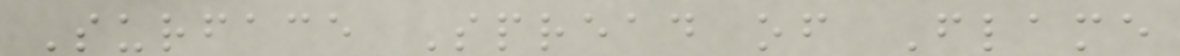Surface Spread of Flame
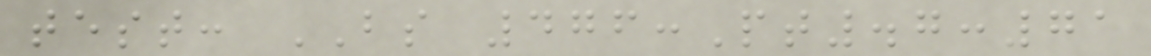test: BS 476:Pt.7:71
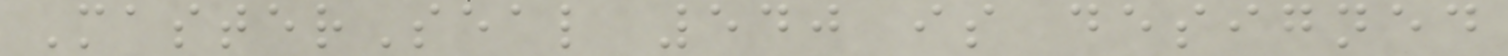MasterSeal 540 is designed
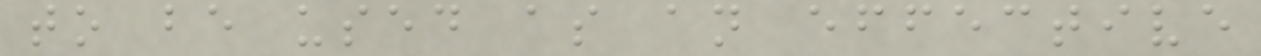to be used as an effective
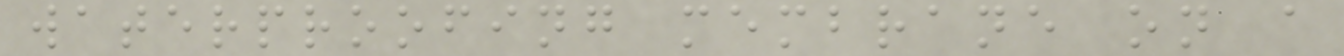waterproofing membrane on a
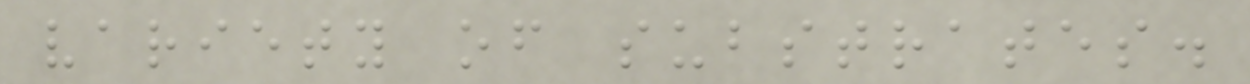variety of substrates.
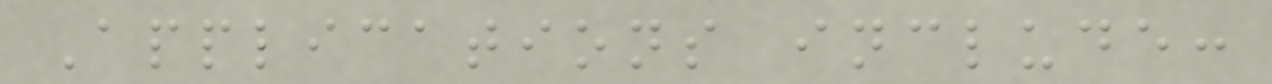Applications include:
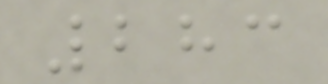283
